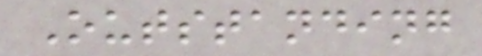Outstanding
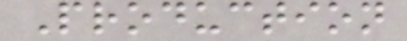Production
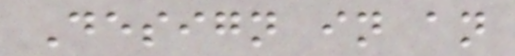Design in an
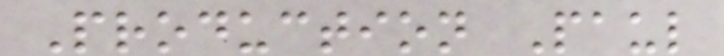Production Paul
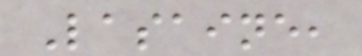Lasaine,
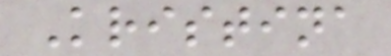Kristina
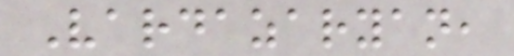Vardazaryan,
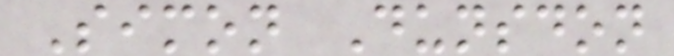Simon Dunsdon
